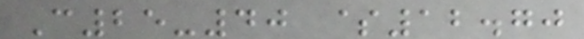C25-40 $12.70
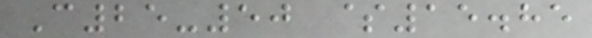C25-50 $15.85
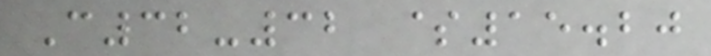C32-32 $15.20
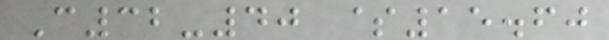C32-40 $15.60
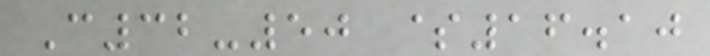C32-50 $16.10
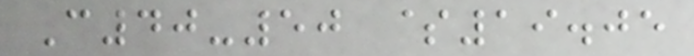C40-50 $19.05
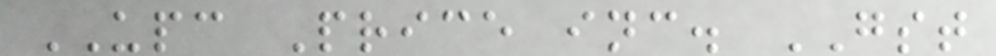UPC Price inc. GST
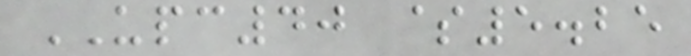UPC40 $5.25
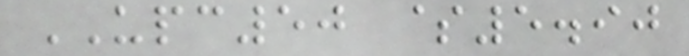UPC50 $5.90
